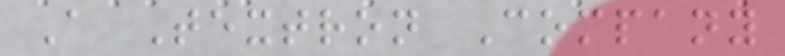A Textron Company
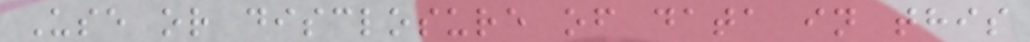Use or disclosure of data in this
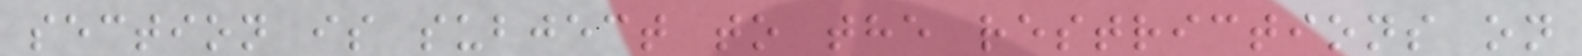section is subject to the restrictions on
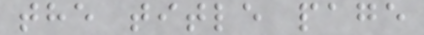the title page
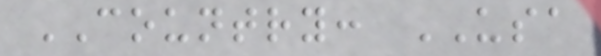COUNTRY: USA
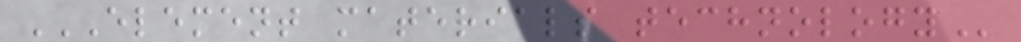ELEMENT MATERIALS TECHNOLOGY
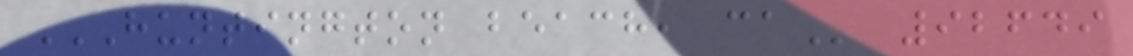HUNTINGTON BEACH, CA 92649
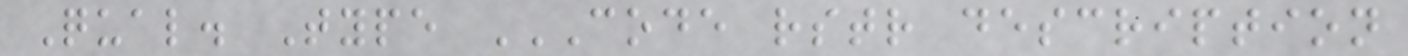Qual. Type CODE RSTR DESCRIPTION
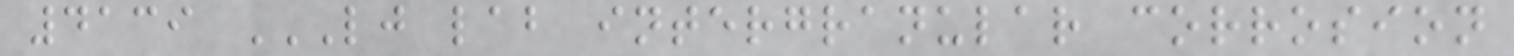4139 LJ LAB INTERGRANULAR CORROSION
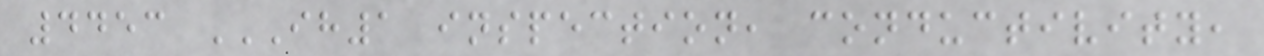4453 IH1 INSPECTION, CONDUCTIVITY,
